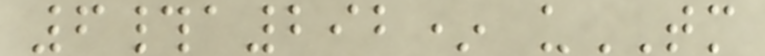6#a292* uTM
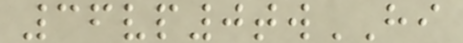36vp0twHI
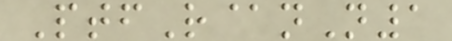PtfR@nN1
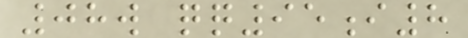08w qq95i8
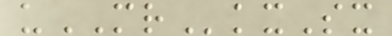uMRkxSx
